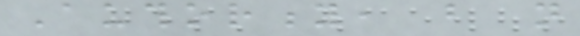Authority, but not
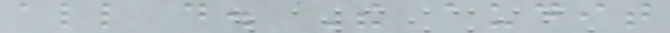all do. The audit
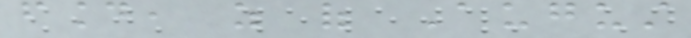found, as of August
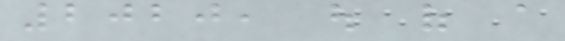2020, out of a
